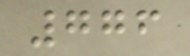776
